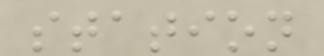station
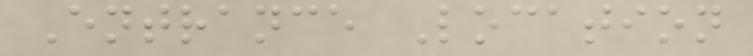Entrance Location
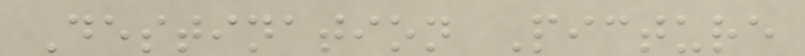Destination Picture
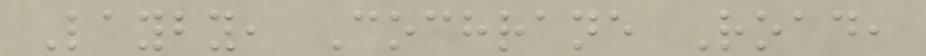Layby, Cochrane Road,
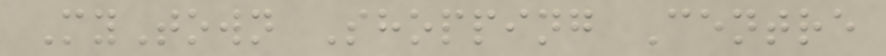MyTown Shopping Centre
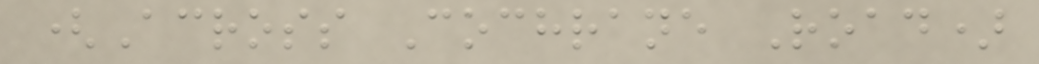(Across Cochrane Road)
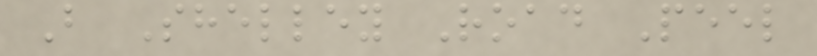B Shelley Road Peel
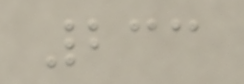233
